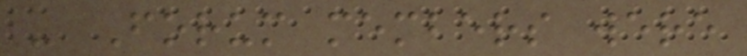- Forum members were
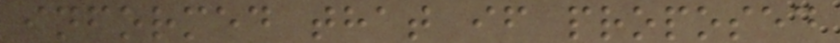informed that if proposed
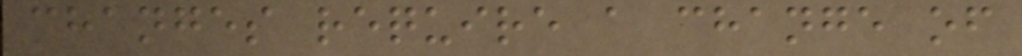changes require a change of
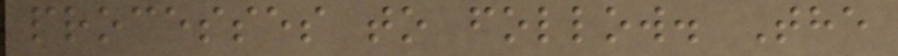processes to follow. The
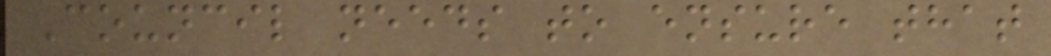Council needs to ensure that
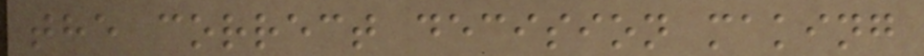the correct decision making
